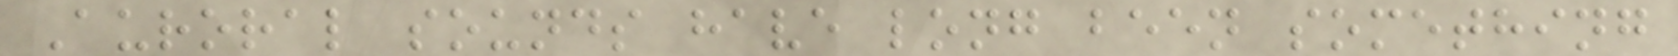Auroral sounds have long been something
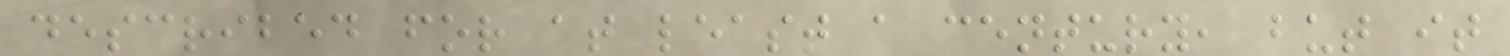described for at least a century, but it
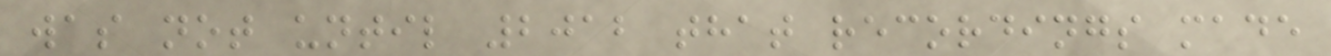was not until 2012 that recordings made
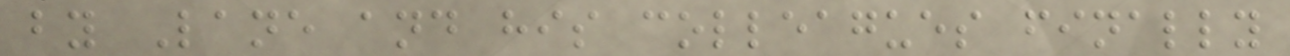by Lane and his colleagues finally
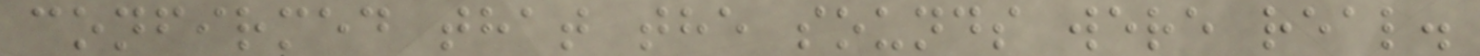confirmed that the sounds were real.
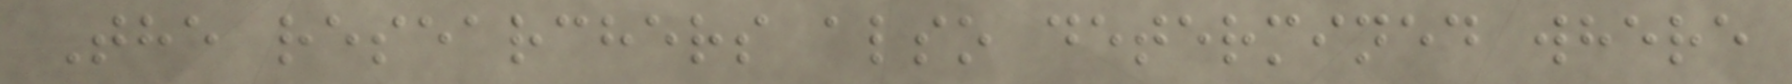The researchers also determined where
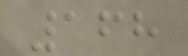168
